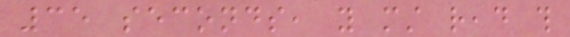35 seconds, you must read this
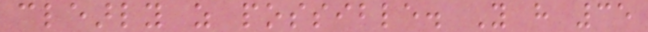clearly as possible. You have 35
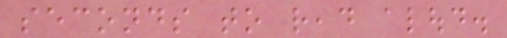seconds to read aloud.
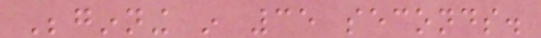Beginning in 35 seconds.
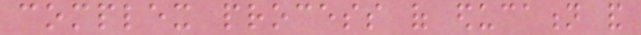complex process of education and
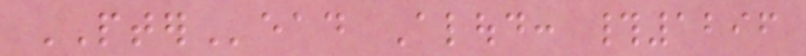PTERead Aloud: #1296
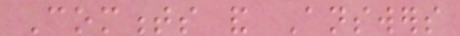Comments and Answers
